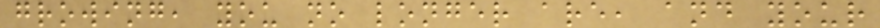growing, you no longer are, and your
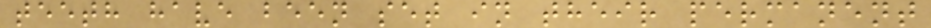teeth have been set in their permanent
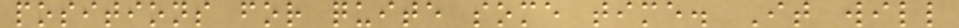positions for quite some time. It will
